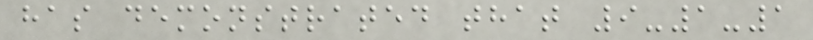has demonstrated that 9-1-1
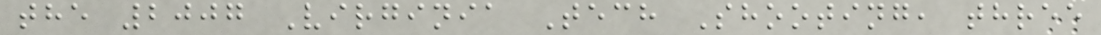the 2007 Virginia Tech Shooting, three
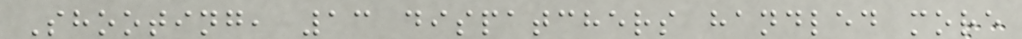Shooting, 13 dispatchers handled more
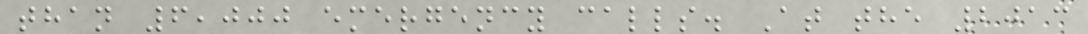than 6,000 emergency calls. At the 2013
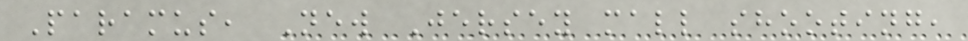Paramus, New Jersey mall shooting,
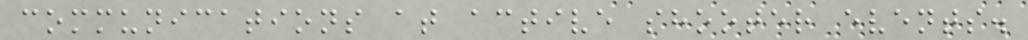communications at active shooter events.
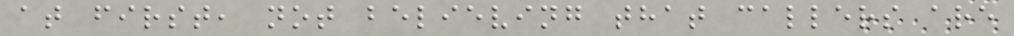at first, not believing that callers are
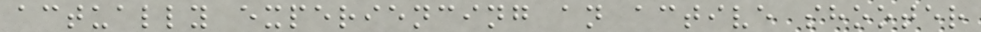actually experiencing an active shooter
